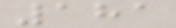181
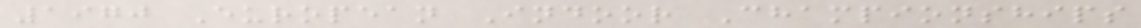1970 European Indoor Championships
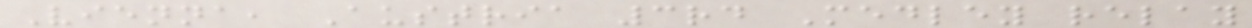Vienna, Austria 3rd Medley relay
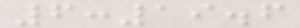6:19.6
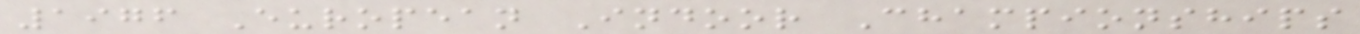1976 European Indoor Championships
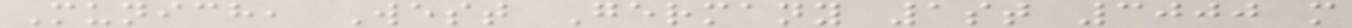Munich, West Germany 1st 3000 m
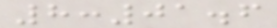8:01.6
